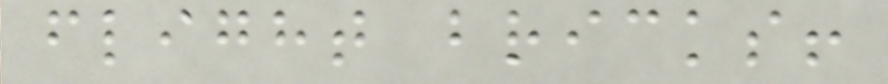flight bricks!
